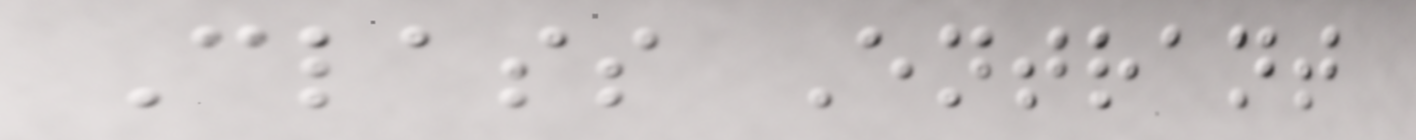Class Entrant
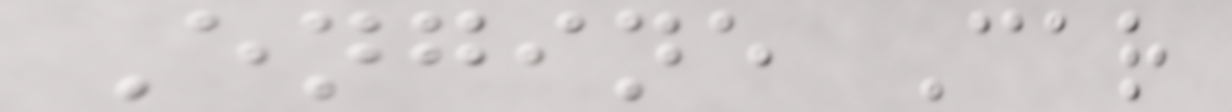Engine Car
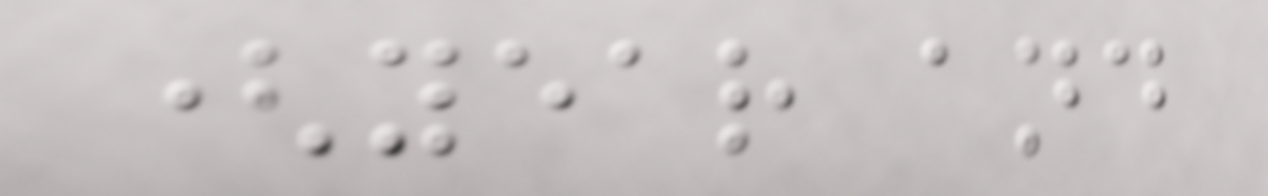(year and
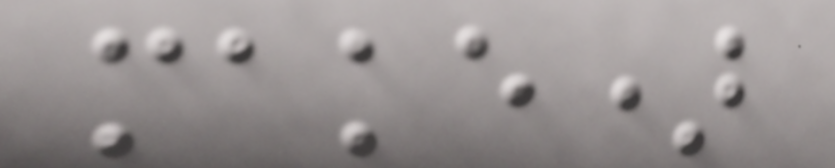make)
